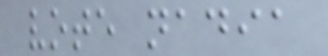vote nadia
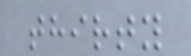thirty
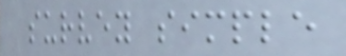survey simple
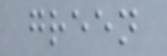green
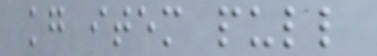kg item pull
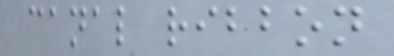canal ribbon
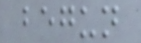begun
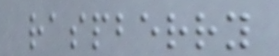raspberry
